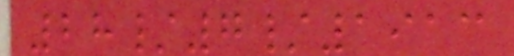28/7/1913
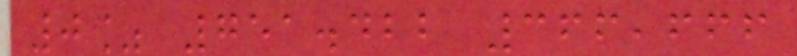0% 751.422 366,666
